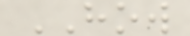HOW
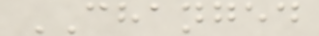CHANGED
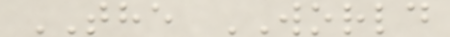THE WORLD
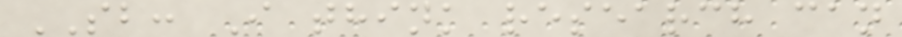SB: I think research can
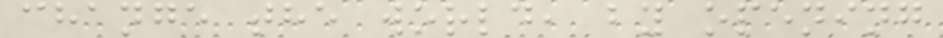change the world, by opening
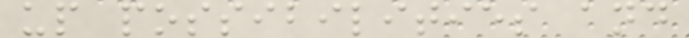up possibilities and
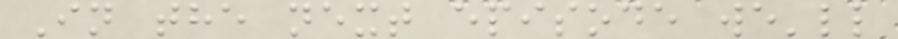In the next episode we'll
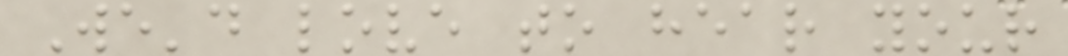We'd love to hear your
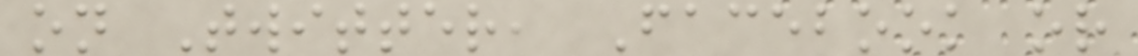on Twitter, Facebook or
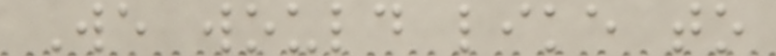We would like to
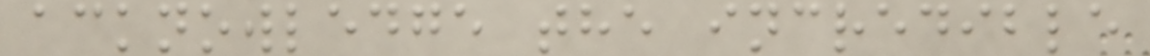acknowledge the incredible
